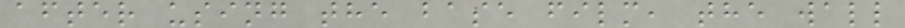after using the base film, the wall
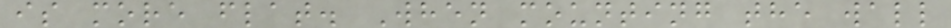is more flat. When mounting the wall
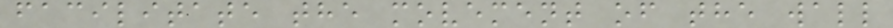facilitate the movement of the wall
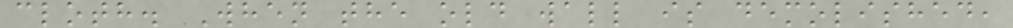cloth. When the old wall is demolished,
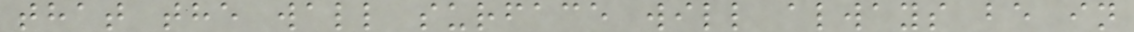that the wall surface will always be in
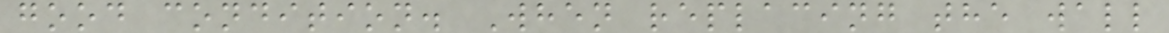good condition. When replacing the wall
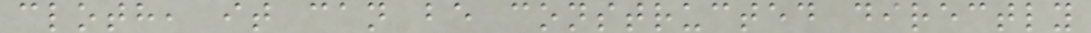cloth, it can be constructed directly
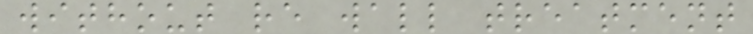without re wall treatment
